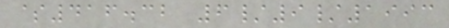$416.32 6/9/1993
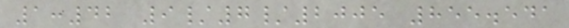1:42 9/7/2005 855.541
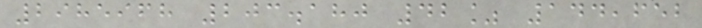2985968 203.180 42% 144,652
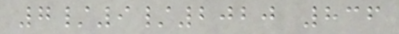7/9/2020 836
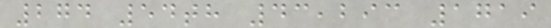274 54th 43,293 1719
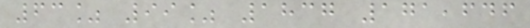63% 99% 1837 171,646
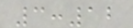3:12
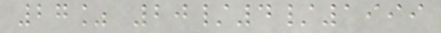27% 20/4/1999
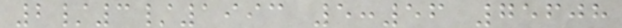2/3/1993 5:56 75608
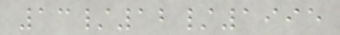13/12/1995
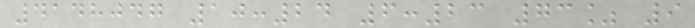4148047 10:24 6:23 73% 9
